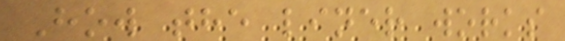How the liner works
